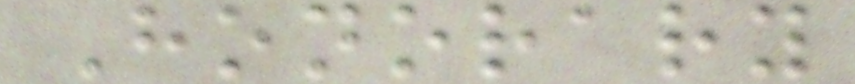Honorary
